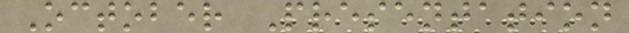October Presentation
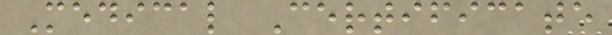Medical Certificate
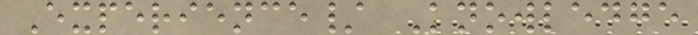Experience/ Knowledge
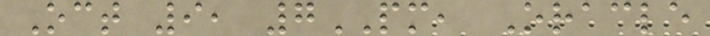Oct 9, 7PM, Oracle
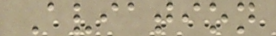Aviation
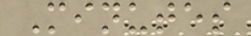Minutes
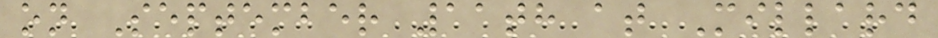on September 11th at Millard
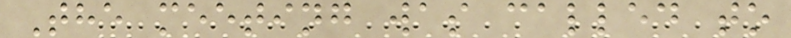The meeting was called to
